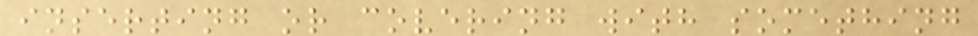inserting or covering with something
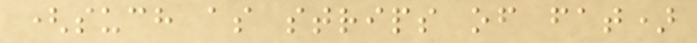(such as strips of fat)
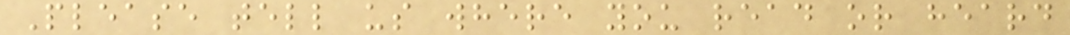Please tell us where you read or heard
